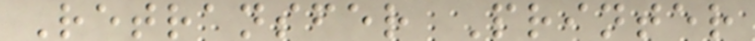Retransfer Printer
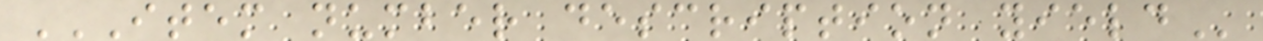ITEM NUMBER DESCRIPTION YIELD
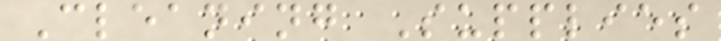Cleaning Supplies
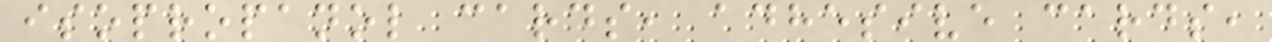isopropanol cards, adhesive cards,
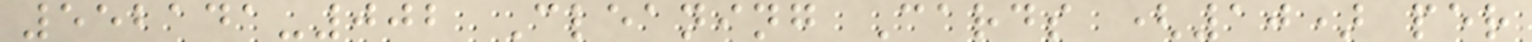552141-002 Cleaning Cards (10) per
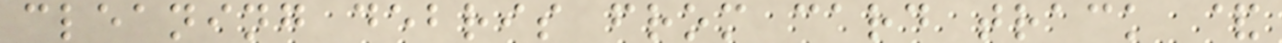cleaning debris from card track &
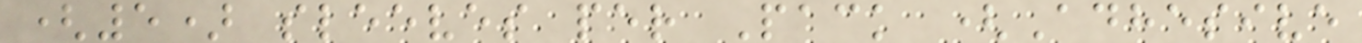(5) sleeves per Pack (Adhesive
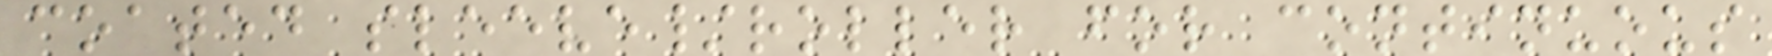coated sleeve/roller for continuous
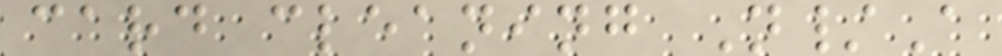card cleaning N/A
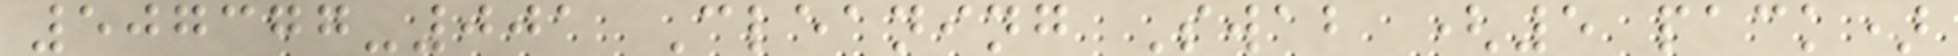507377-001 Cleaning Swab (5 pack)
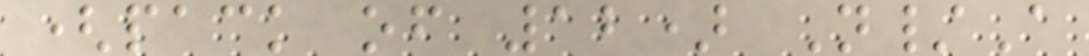(pack of 12) N/A
